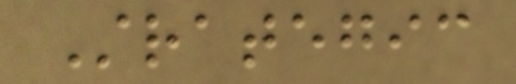Strategic
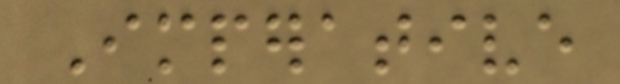Imperative
